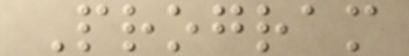Program
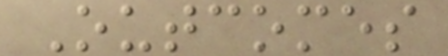Outcomes
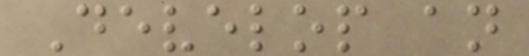Develop an
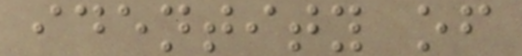identity of
